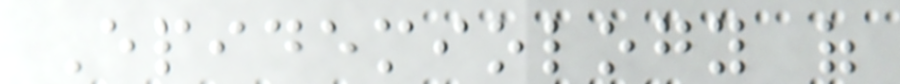Epidemiology of
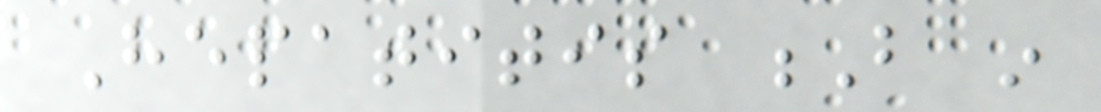Hepatitis B in
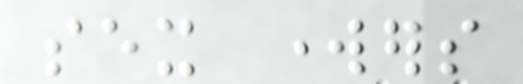sex workers
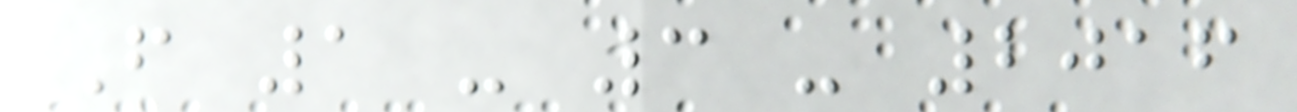From 1 - 3 - 2016
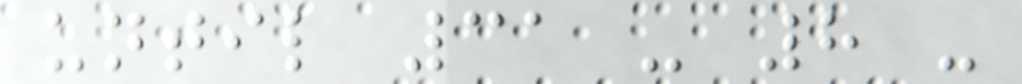until 31 - 8 -
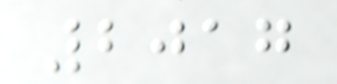2017
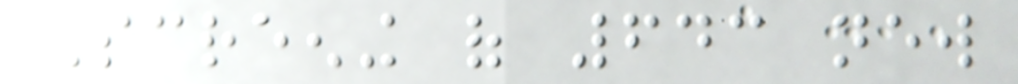Screening of 643 new
